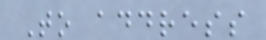To address
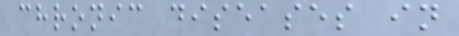chronic diseases in
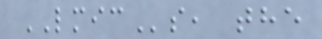LMICs, the
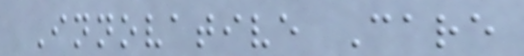Innovative Care
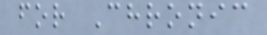for Chronic
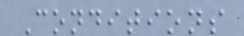Conditions
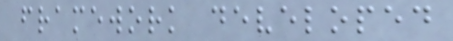framework developed
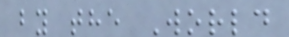by the World
